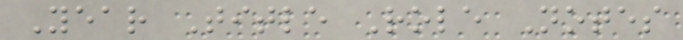Year Title Role Notes
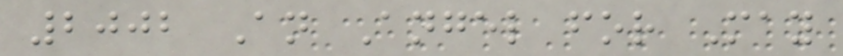2002 An Angel for May
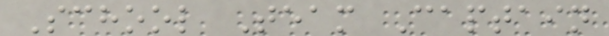School Team Captain
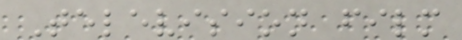Television film
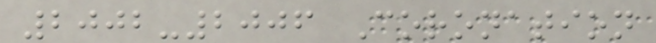2002-2006 Coronation
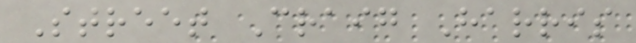Street Craig Harris
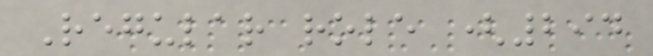Regular role (294
